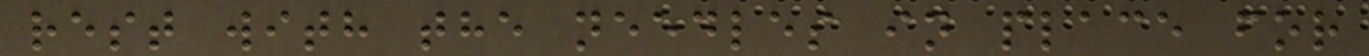rest with the needles in place for
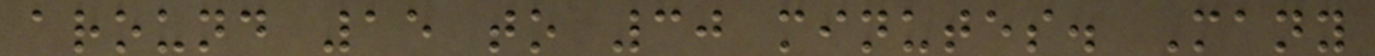around 15 to 30 minutes. Many
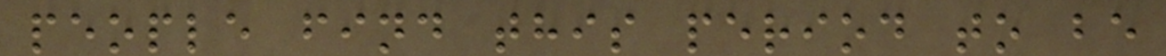people find this period to be
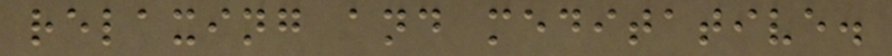relaxing and meditative.
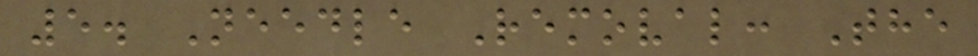5. Needle Removal: The
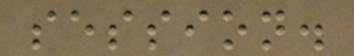session.
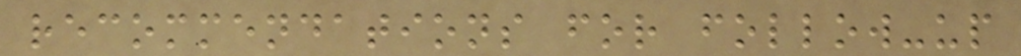recommendations for follow-up
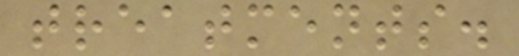treatments.
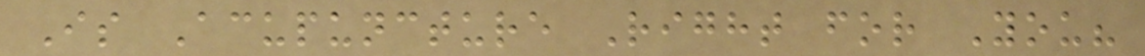Is Acupuncture Right for You?
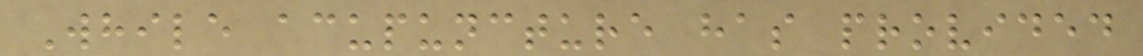While acupuncture has provided
